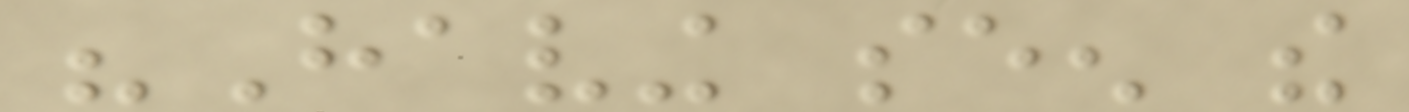"Having seen the
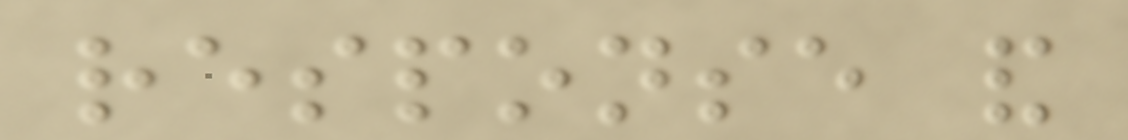response and
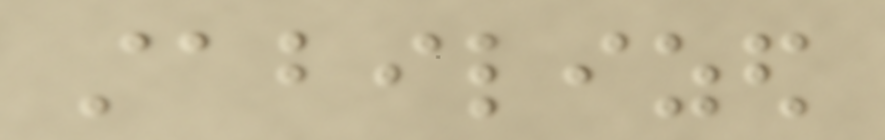stabilized
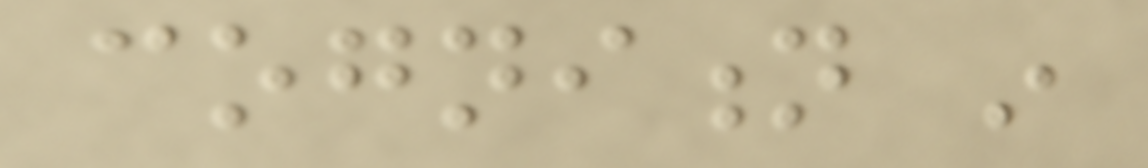cognition in
